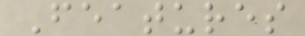Features
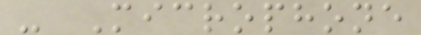- Microphone
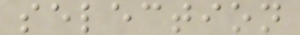selection
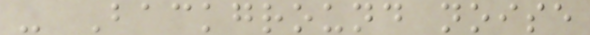- Background noise
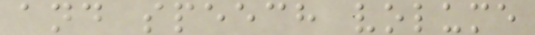and speech volume
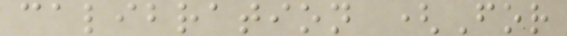calibration (For
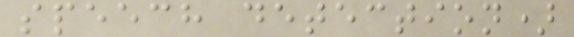speech detection)
